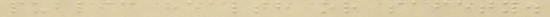public health or safety.
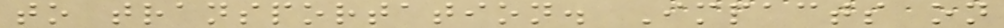to transportation. Impacts on
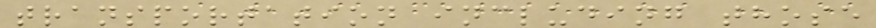transportation including those
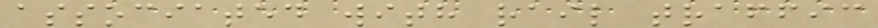associated with rail traffic
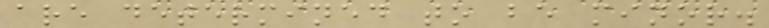are determined to be minor.
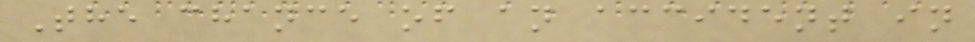The chance of an accident in
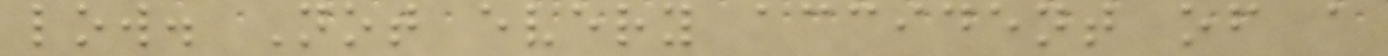low. Not every accident of a
